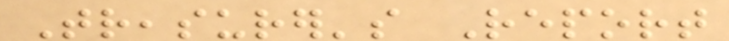Treasurer's Report
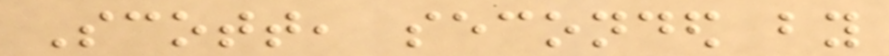Scott, seconded by
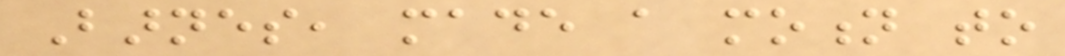Barnes, made a motion to
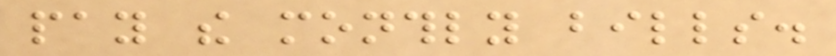pay the monthly bills.
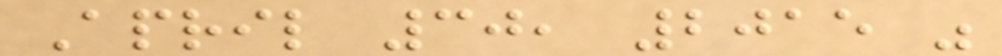April 30, 2015 was
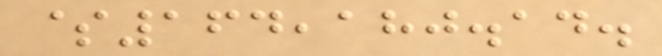$164,180.14.
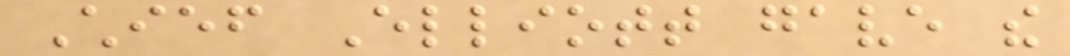Chief Elliott gave the
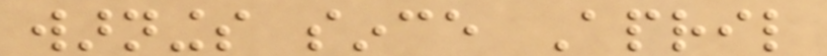warnings since April
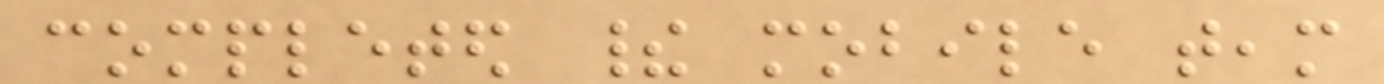completed their mobile team
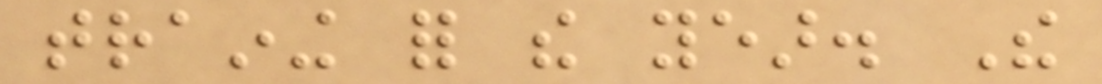training for the year. The
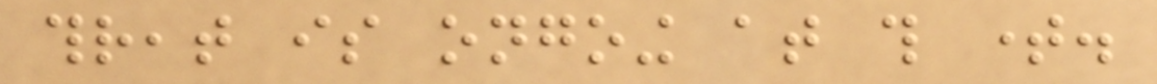threat is ongoing at this time.
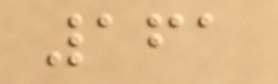161
